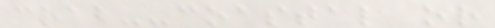crab--coastal or
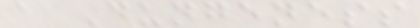a Dungeness
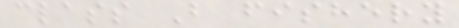class B fishery
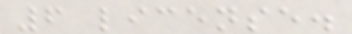6 license.
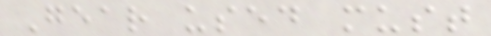Gear used must
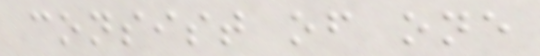consist of one
